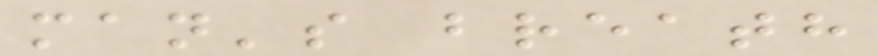man's breath
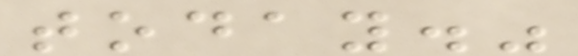today."
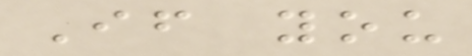If you
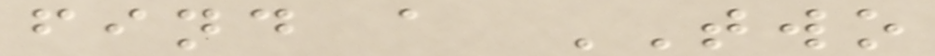find a TWO
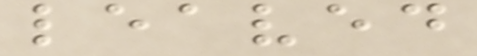leaved
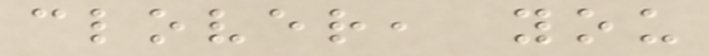clover, you
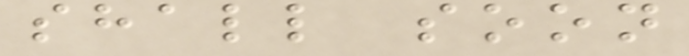shall soon
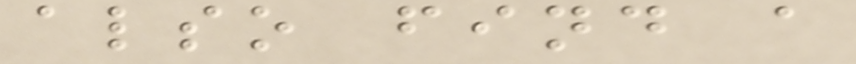also find a
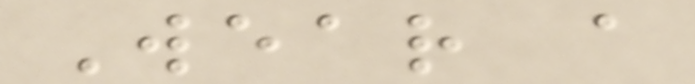Wear a
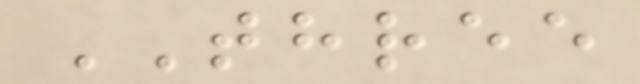THREE
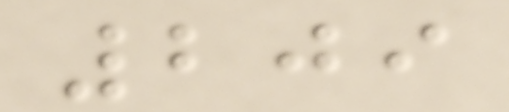209
